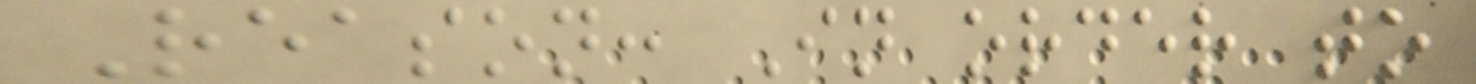Reason: In order to
